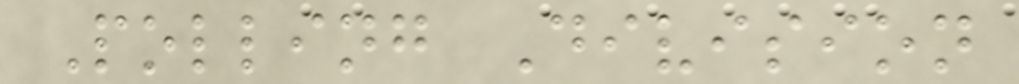Polling Division
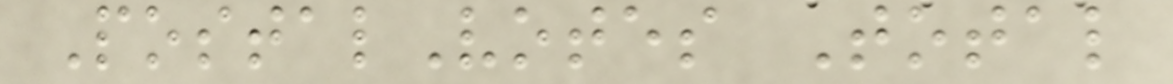PostalVotes Total
